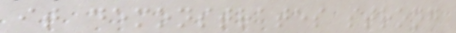it demonstrates strong
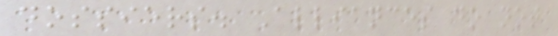dossiers. Alliances do not
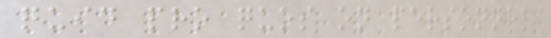quid pro quos on personnel
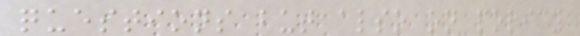questions but also on policy
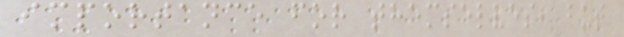importance for themselves, but
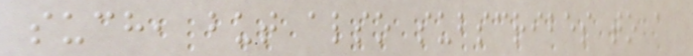such, but also subscribes to a
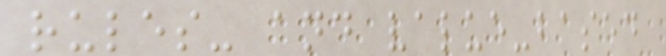rules- and value-based
